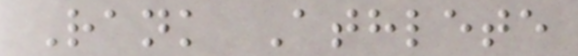Rank Athlete
